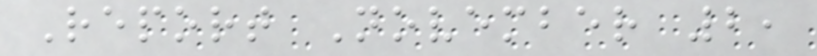Report November 2,
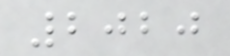2020
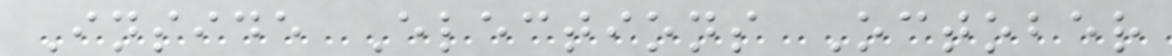Inside Elections October
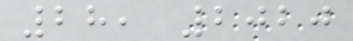28, 2020
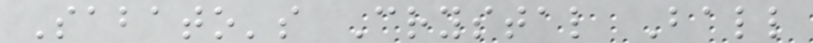Sabato's Crystal Ball
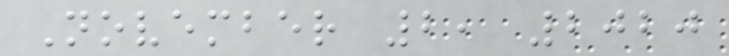November 2, 2020
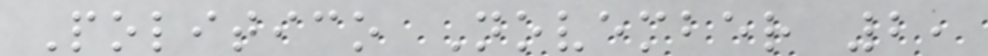Politico November 2,
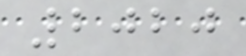2020
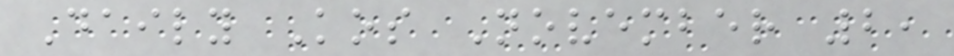Daily Kos November 2,
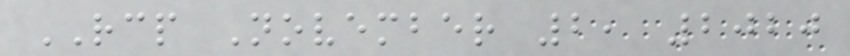RCP November 2, 2020
